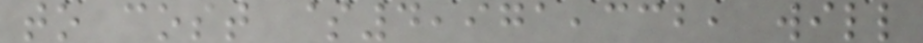to cost $4,971,332, will
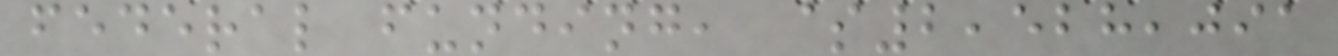federal funding, $2,528,091
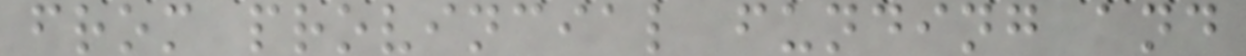from provincial funding and
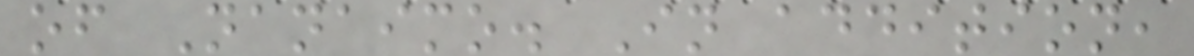of Nanaimo. In addition,
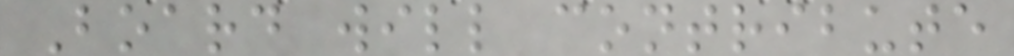Board will contribute
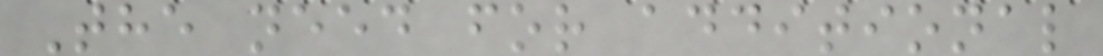The need for additional
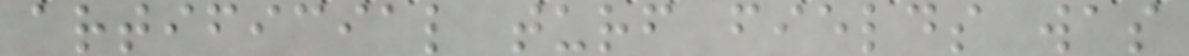artificial turf fields was
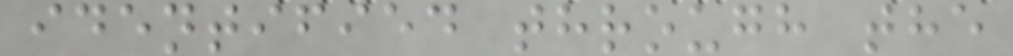identified through the
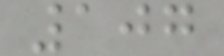107
